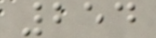254
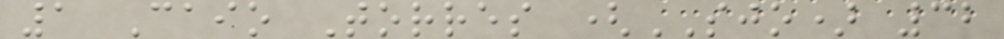1 Caio Torres (SJO) 32
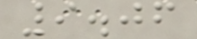9.06
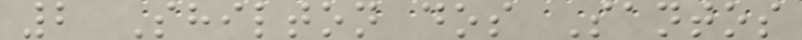2 Shilton dos Santos
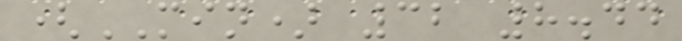(MIN) 32 8.44
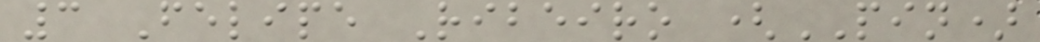3 Felipe Ribeiro (PIN)
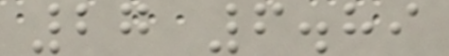27 6.89
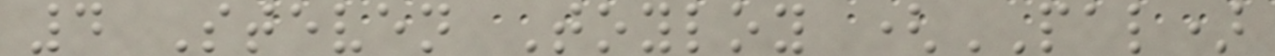4 Steven Toyloy (PAL)
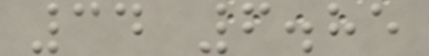34 6.85
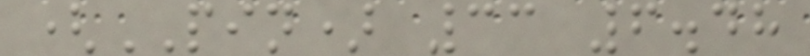(PIN) 33 6.48
